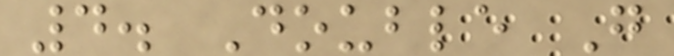4. Double G
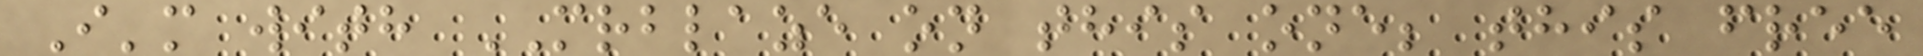I'm with MRBLAZE on this one; this free
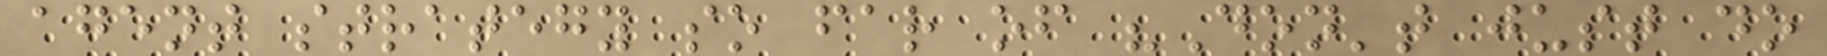agent strategy so far of "Don't just do
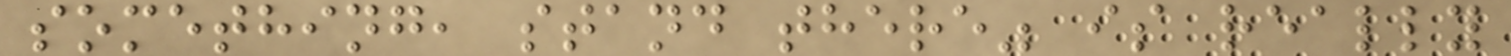something, stand there" is really
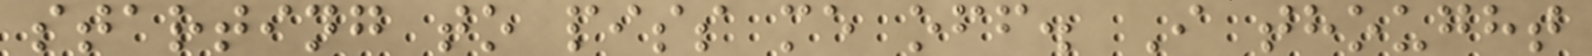starting to piss me off. I thought
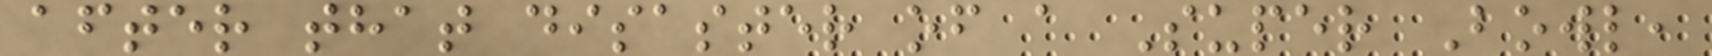after that disaster of a Super Bowl,
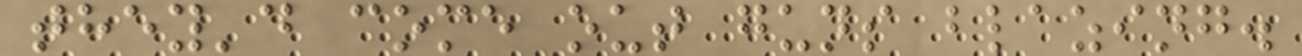they'd come out guns blazing.
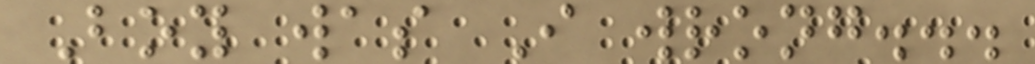Boy was I wrong...
